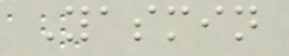Yasmin
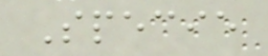Specie
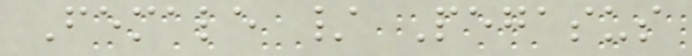Female / Pegasus
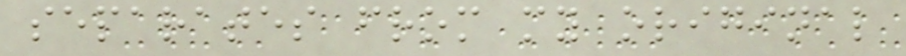separates from my original
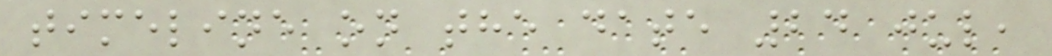timeline on the date 24 jul,
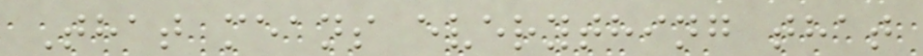That means everything that
